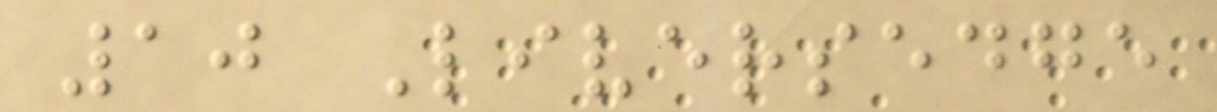10 Liversedge
